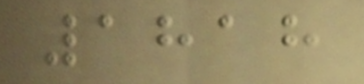1818
